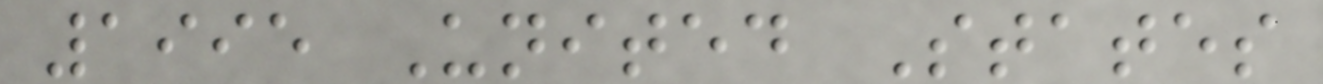1995 United States
